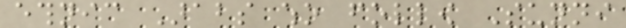ethnic Arabs who follow Sunni
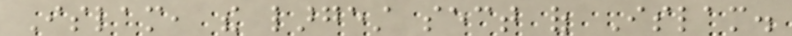Islam, the largest sect of Islam.
